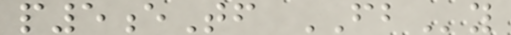p5eTf FBy
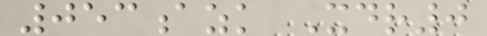053azk Xdr0
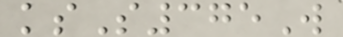ksS375W
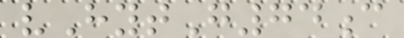vHytG74c
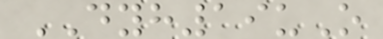DYH19uO
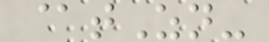@tZn-
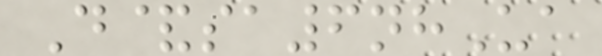D&sa6nhUa
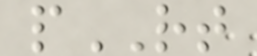pRT
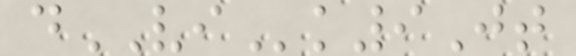dVIk9Jt
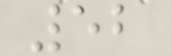52
